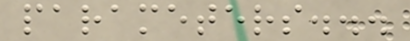parameters...
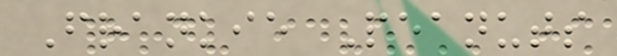Frankie Peanuts
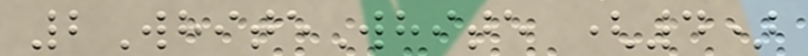2WhiteWhite (4)
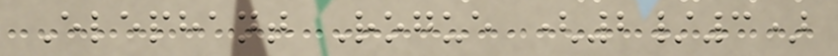Elephant Rogue (2/3)
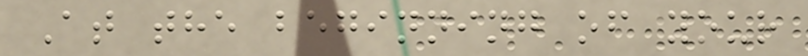At the beginning of your
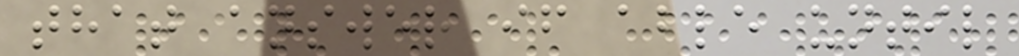that answer if able until
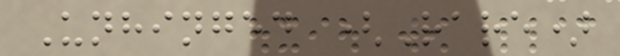Unhinged (Rare)
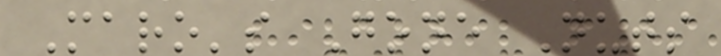Maro's Gone Nuts
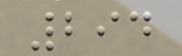294
